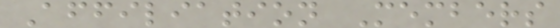Affiliation Members
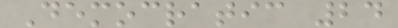Democratic 24
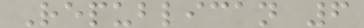Republican 6
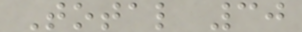Total 30
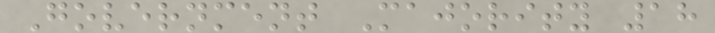Government Majority 18
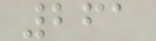261
